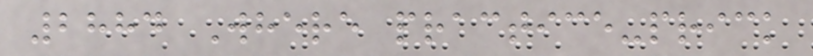2884 Where practice-prick
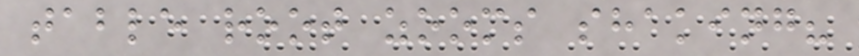table root zooms shaking?
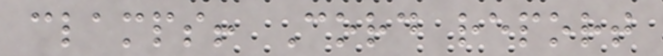clamps! Cord report
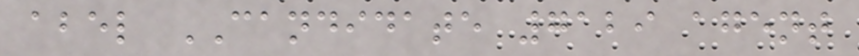abel CANDIDATE 7129 agent
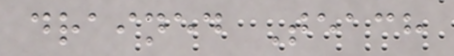drained Teach
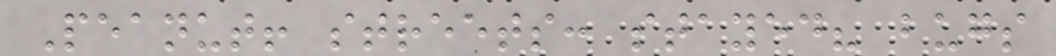Peanut! streets: stayed? bugs
